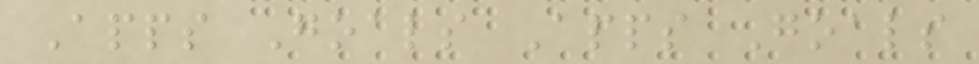Apps Goals Apps Goals
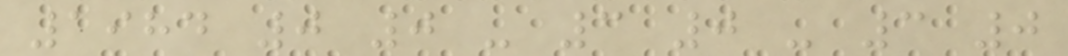1984 0 0 - 3 0 - 3 0
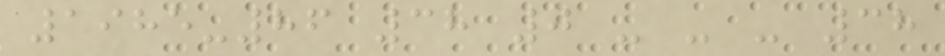1985-86 38 0 - - - 38
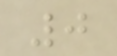0
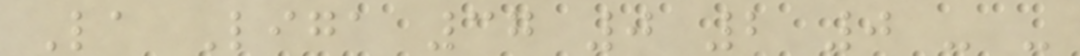La Liga 37 0 2 0 - -
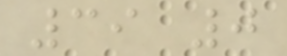39 0
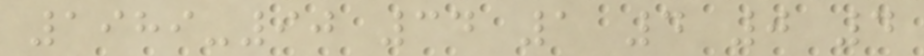1989-90 34 1 4 0 4
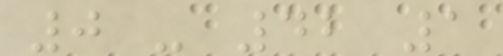0 - 42 1
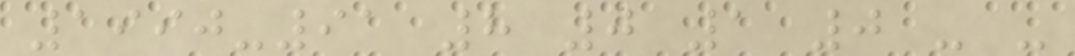1990-91 8 0 1 0 - -
